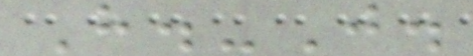H.-J.
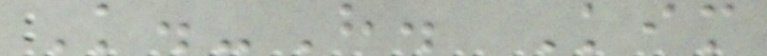K.-H. Kim
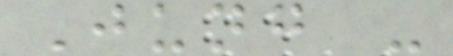Jung -
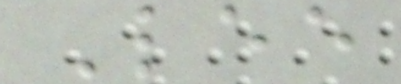Lee
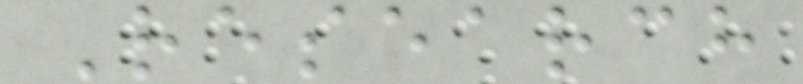Research
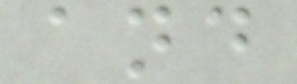and
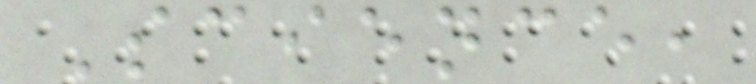Science,
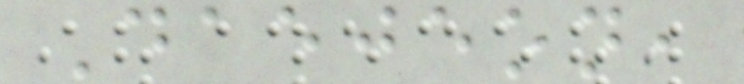Daejeon,
